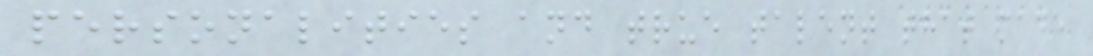personalities and true talent that made
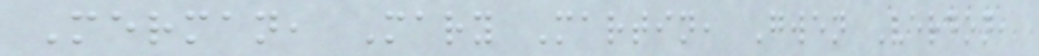Merman, Mary Martin, Gwen Verdon,
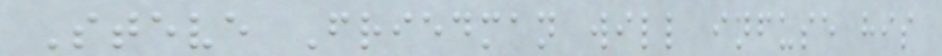Steve Friedman will infuse his
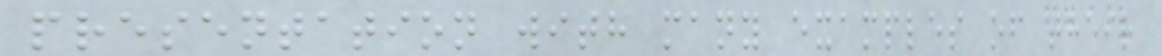presentation with many examples of their
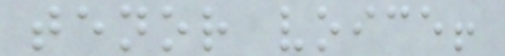tenor voice!
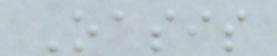Oasis
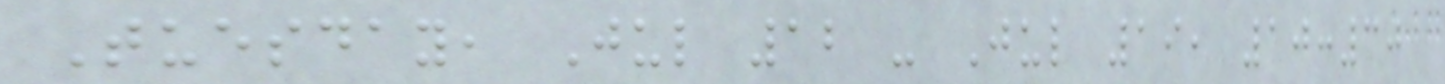Tuesday, Jul 12 - Jul 19, 10:30
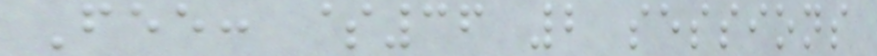Fee: $36 2 sessions
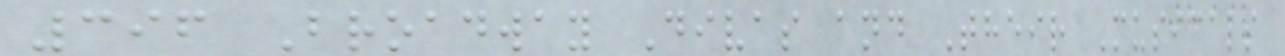396 Broadway Divas and Their Musicals
